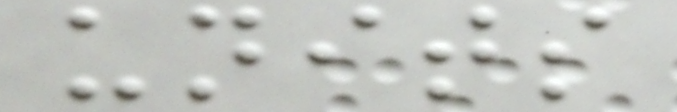units
